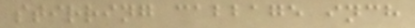stirring cabbage inch
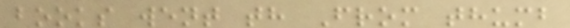books went th From thumb
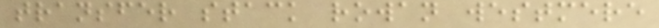transfer stack rowan westmere
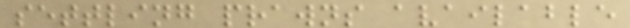settling prawns available
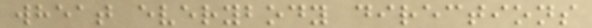wheat everybody directions
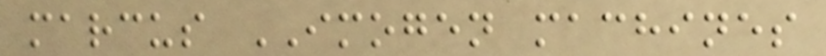marcus IMOGEN machines
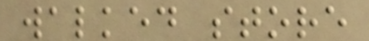walked store
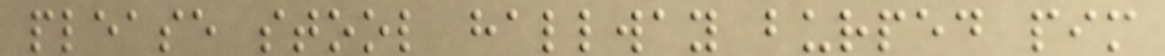please stool hallway burped pim
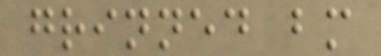grinned bm
